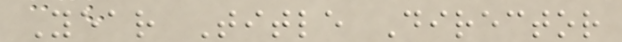Year Title Director
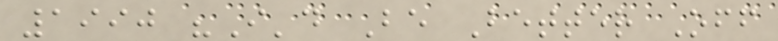1990 "I'd Be Better Off
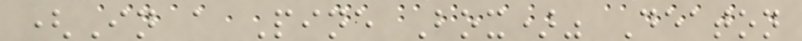(In a Pine Box)" Deaton
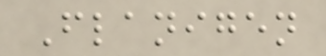Flanigen
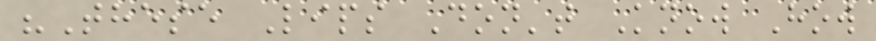"These Lips Don't Know How
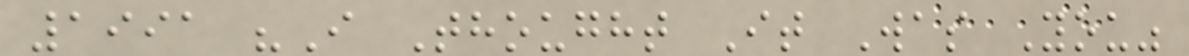1991 "I Thought It Was You"
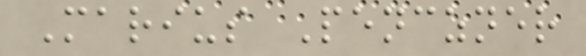Marius Penczner
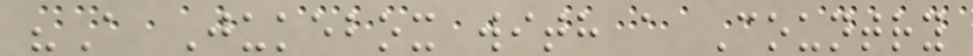"A Jukebox with a Country
